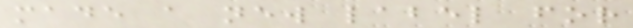made a new label for
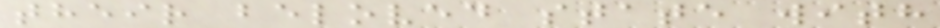their beloved state with
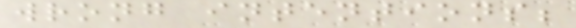wrong intentions;
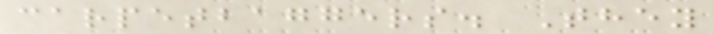carpetbaggers. They
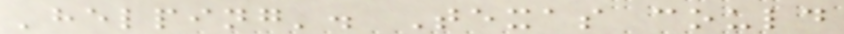'helping'. Texas could
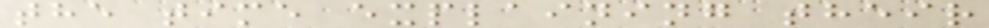the time explaining their
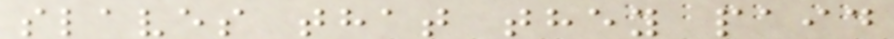slaves that they paid
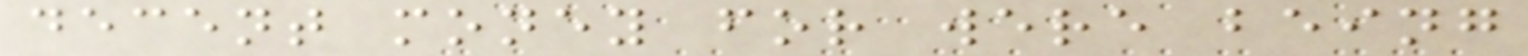decent money for were being
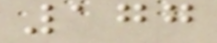177
